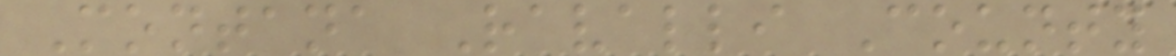Montana Ravalli County
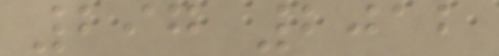297 2012
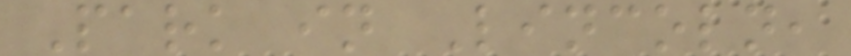Park in Lincoln,
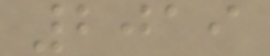2019
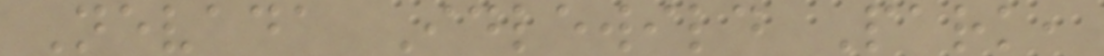Nevada Idlewild Park,
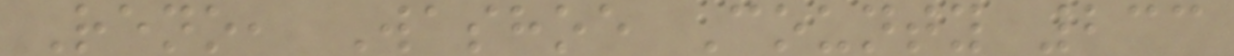Reno, Washoe County 233
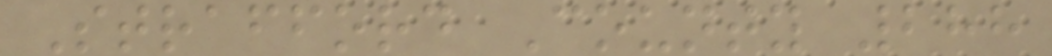Strafford County 288
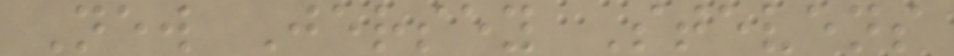New Jersey Stevens
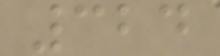324
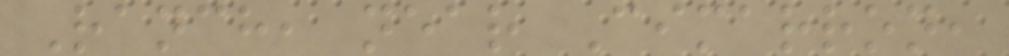Ranch, near Cimarron,
